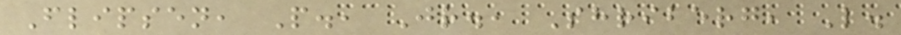Flipsen, P., Jr., Shriberg, L.
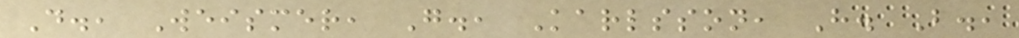D., Weismer, G., Karlsson, H. B.,
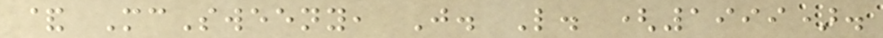& McSweeny, J. L. (1999).
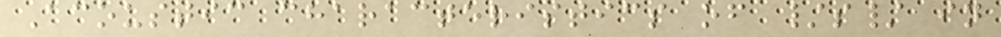Acoustic characteristics of /s/ in
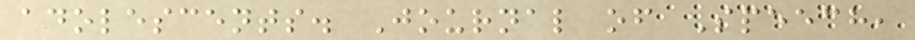adolescents. Journal of Speech,
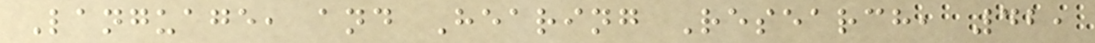Language, and Hearing Research, 42,
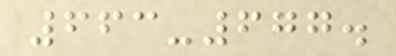663-677.
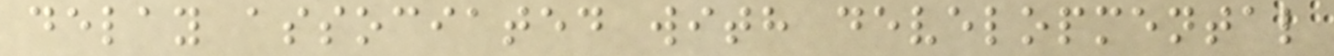delay associated with developmental
